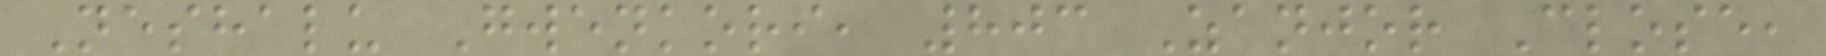Neshalu Gwenkori, 803 Zanjor Close,
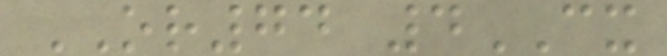OR74 4CX
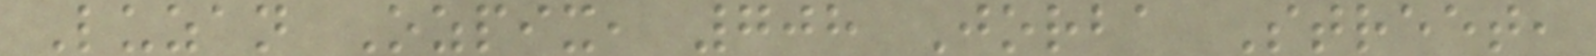Luzan Ozpix, 708 Jorba Street,
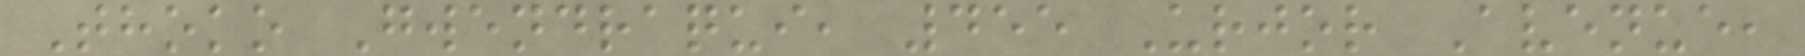Thoko Gwendraqui, 455 Urjor Avenue,
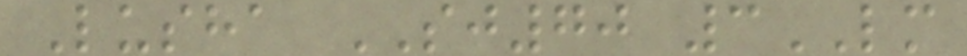Lusha SJ70 3LM
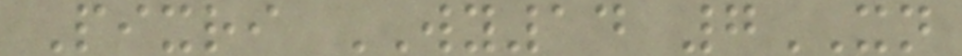Pixri WY14 7XN
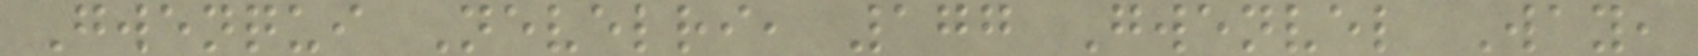Gwenqui Nevelri, 177 Gwenvel Way,
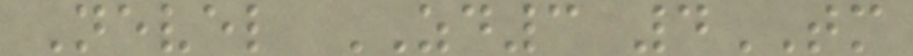Nevel ZD3 4TM
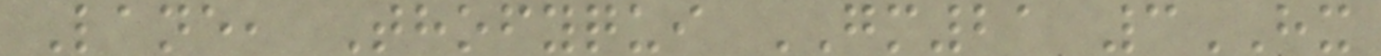Lane, Thofyqui GM21 3HX
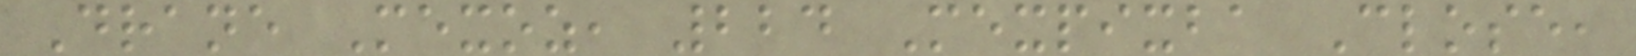Drane Mexoz, 224 Mexpixba Close,
